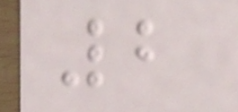2
